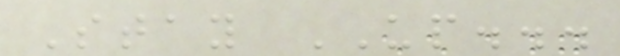Stay UP...
